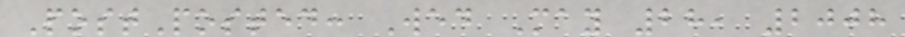PostPosted: Wed May 28, 2008
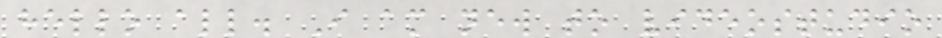hello all. I am new to videostudio
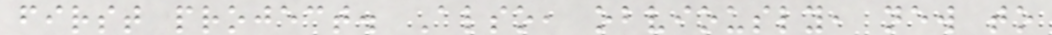first project. Also, obviously, new to
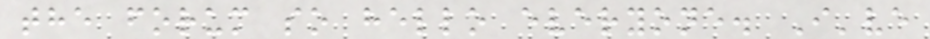the forum so hello everyone. I've
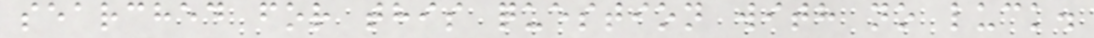searched for this question with no luck.
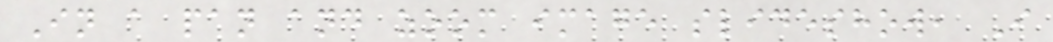In a pan and zoom image slideshow, I
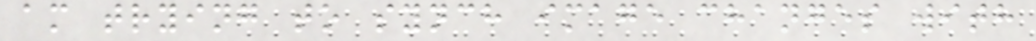am trying to synch image changes with
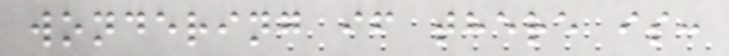wondering if there is:
